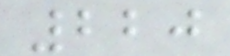220
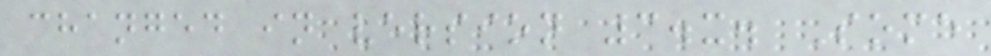changed in version 3.x. Some
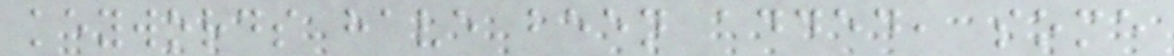keywords have been added, some
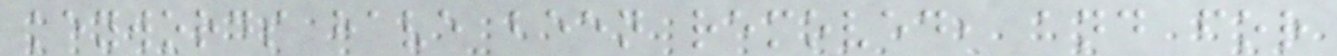keywords have been removed, and for
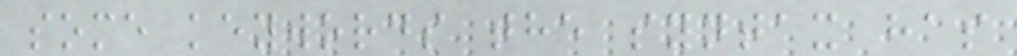some keywords the syntax has
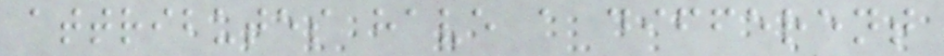attributes have a different
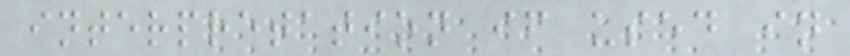interpretation if used in
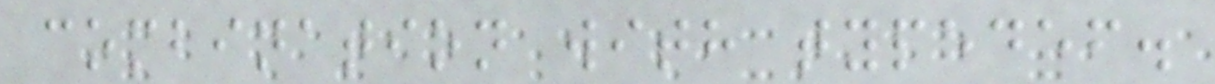combination with typedef.
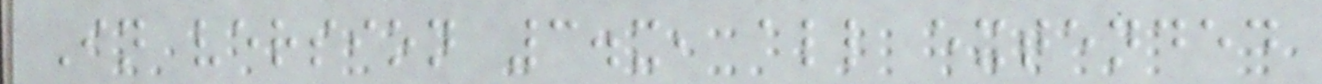In version 3.x, all extended
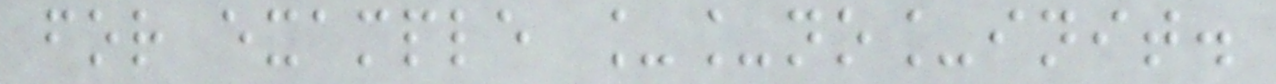for example __no_init.
